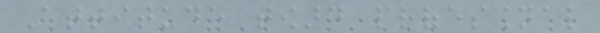Attitude toward professional
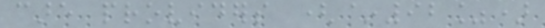care providers (~92%)
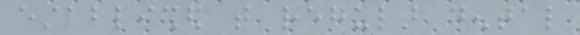established that regular dental
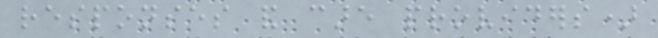responses and care providers)
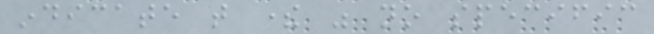indicate that there was no specific
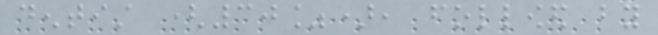dentist (30%), followed by
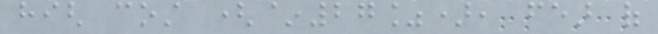high cost (~27%), fear of
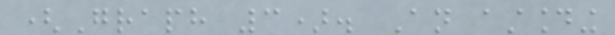(Graph 3). An astounding
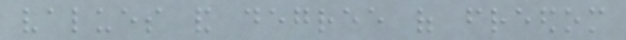values and degree of freedom
